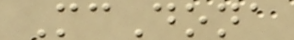McDona
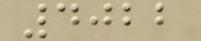4022
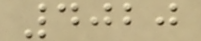4020
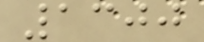1300
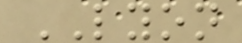LYON
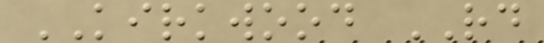KIRKWOOD RD
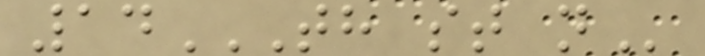14TH ST N
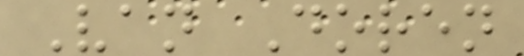Van Doren
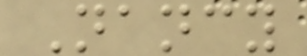Nancy
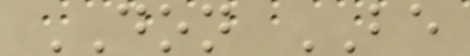DON BE
